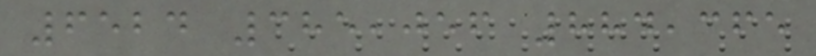6524 385,056 884,365
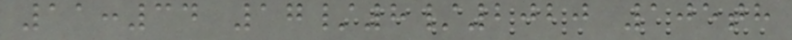11:34 17/8/2020 105th
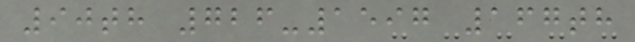90th 726-1597 167th
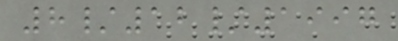8/12/1997
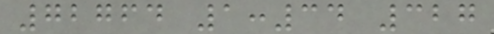72764 1:34 327
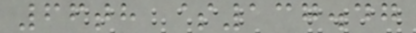66th $137.47
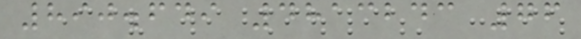890.649 4813243 76
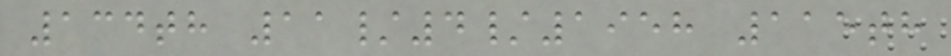134th 11/4/1958 115th
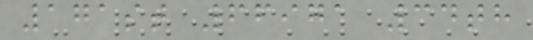171st 66971 34th
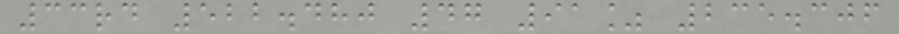33rd 522.480 47 91% 235.306
